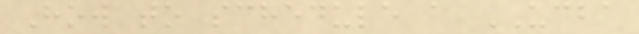How to schedule a UCBA
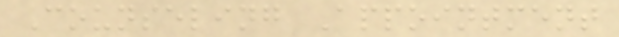Counseling Appointment
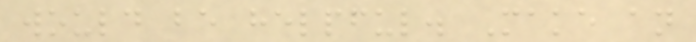would be helpful. Make an
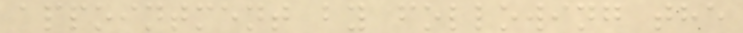appointment by following the
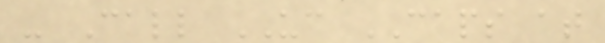- Call UC CAPS at
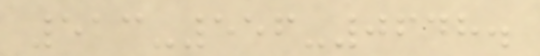513-556-0648.
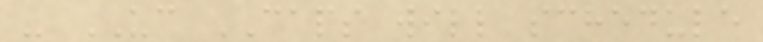- UC CAPS will schedule
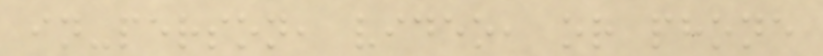in-person, video, or phone
